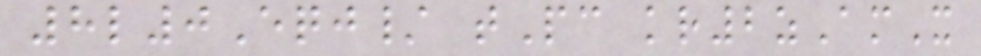8l0Eqj/ tPc kr2zAmX
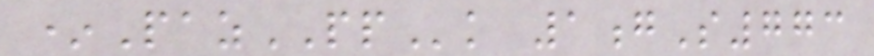*PazPPk 1gS773
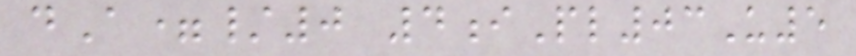dA=/0 4iPl03U5
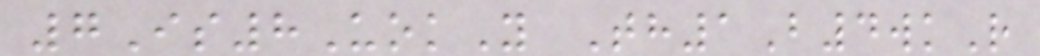7Is8UokY Th1B4wkR
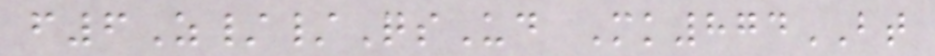f6Z//QsUd Mk874BT
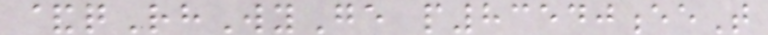&qRhWyGe p83540eeT
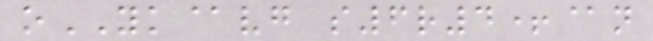oYK@vg s6r4+@n
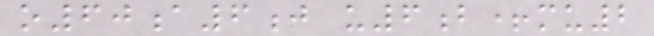o60a6j u6b+mu2
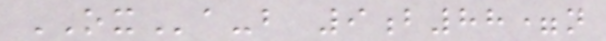OXa-b 9b88=n
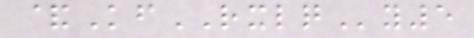&KfRXLQy5
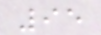95
